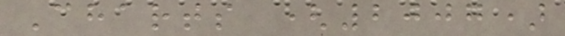Charts (2007)
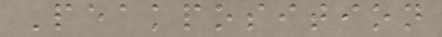Peakposition
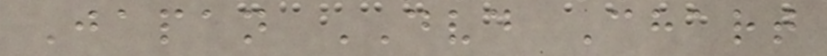Japan DVD Chart
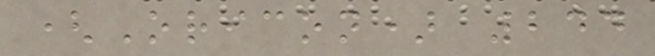(Oricon) 244
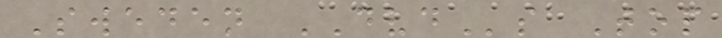Sweden DVDs Top
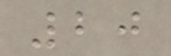20
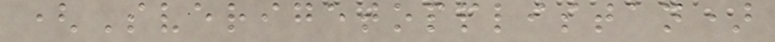(Sverigetopplistan)
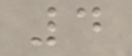4
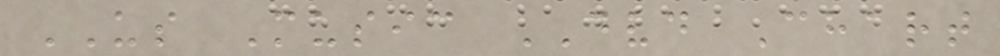US Music DVD Chart
